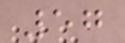57
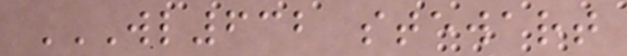WL632 STEWART
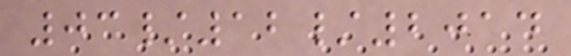03/12/2014
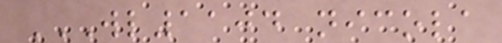WL1104 NICOLA
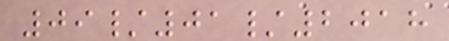09/01/2018
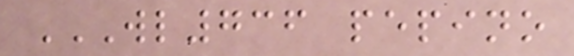WL736 PEPINO
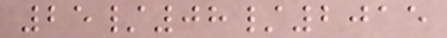25/08/2015
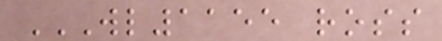WL1155 ROSS
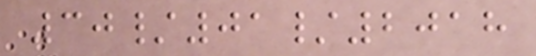30/01/2018
